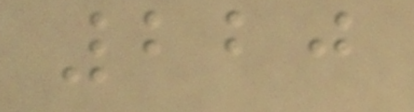220
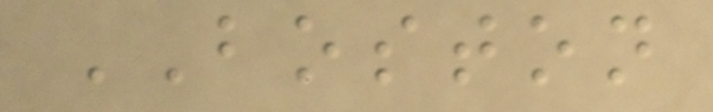BOSTON
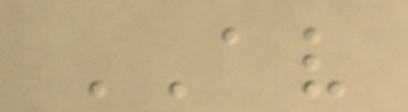AV
